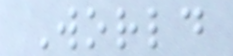World
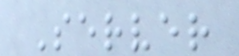Server
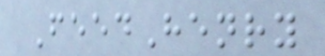FeedHenry
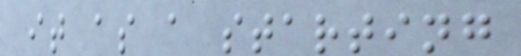it as a starting
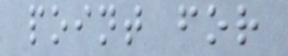point for
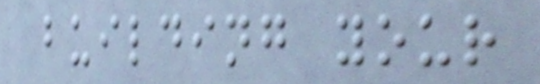building your
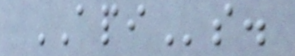APIs.
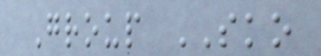Group SKO
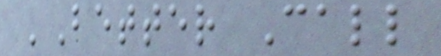'Better Call
